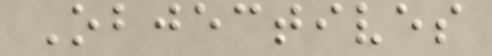Objectives
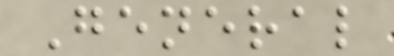General
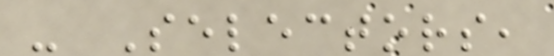- Selectors,
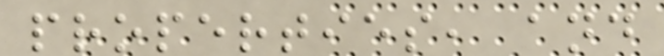properties, and
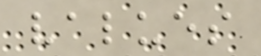values
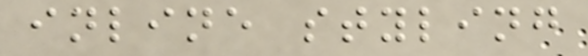inline styling
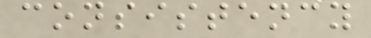consistency
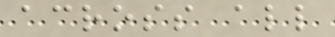across all
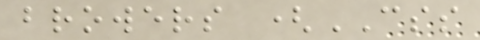browers (CSS
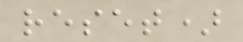reset)
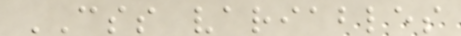CSS variables
